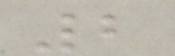2
